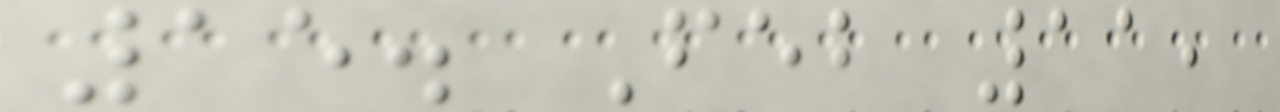15. Feb 11,
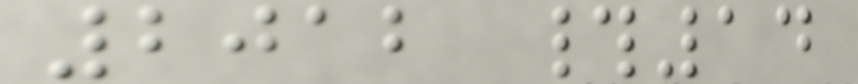2012 #14
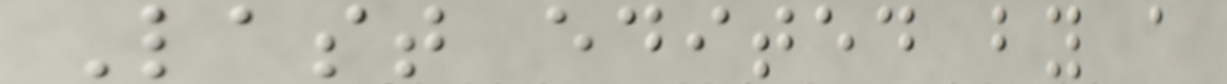Last edited by a
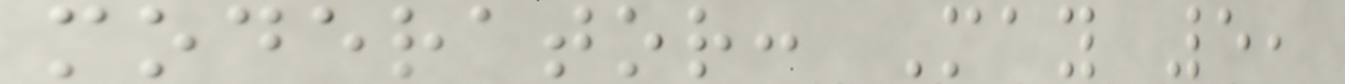moderator: May 5,
